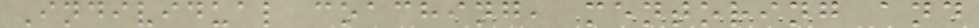Individual coaching, mentoring and
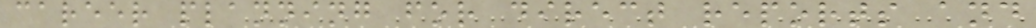career planning for direct reports and
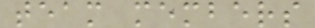team members
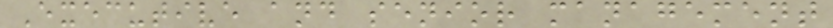Executive and senior management
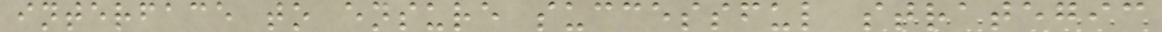interface to ensure successful strategic
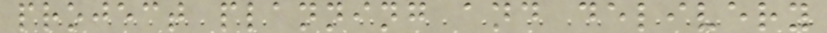project planning and delivery
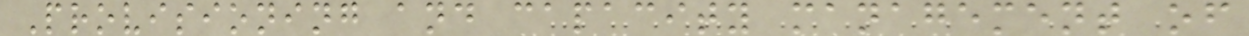Provisioning and capacity management of
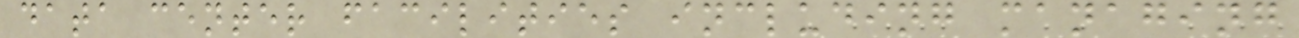data center facilities including managing
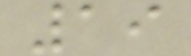19
